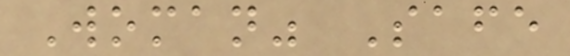Woman" Safe
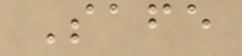Safe
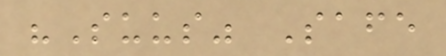"Suus" Safe
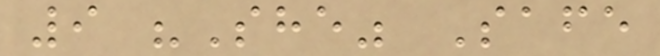9 "She" Safe
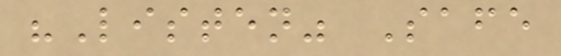"Listen" Safe
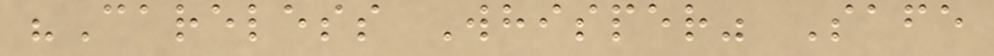"Careless Whisper" Safe
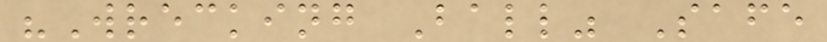"Wrecking Ball" Safe
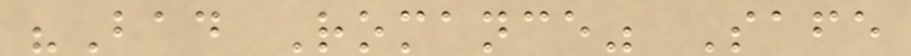"Bad Romance" Safe
